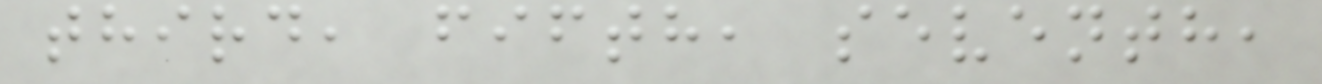third, fifth, seventh,
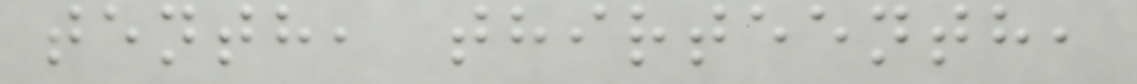tenth, thirteenth,
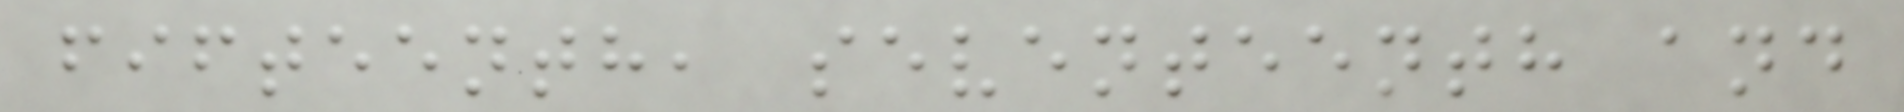fifteenth, seventeenth and
